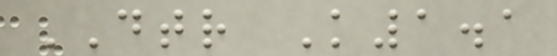DTR K1.1
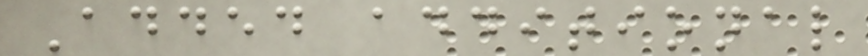Added additional
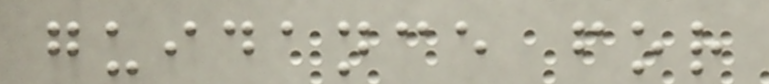guidance for
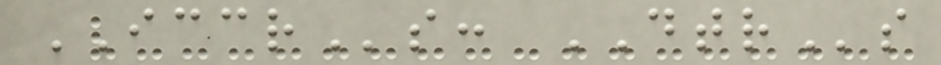ICCRs: DTRs
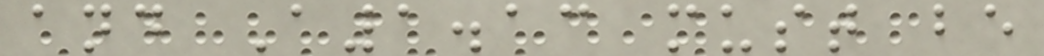and A1.13 must be
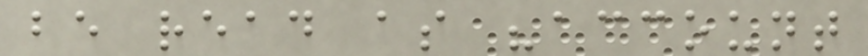be read as "account
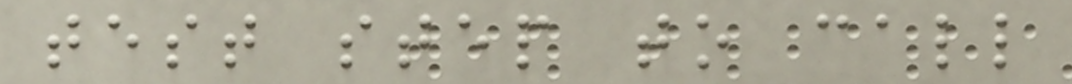test step to call
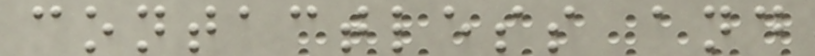contactless and
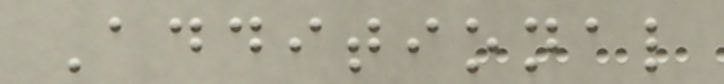Additional
